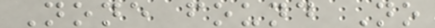None found No
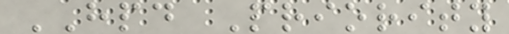HPD Priority
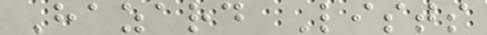Hazard Lists
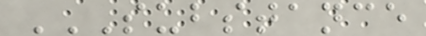SUBSTANCE
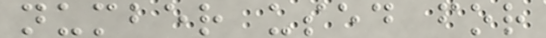number used for
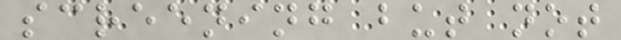screening but not
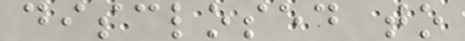disclosed to
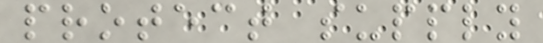protect supply
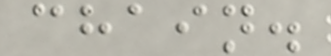chain.
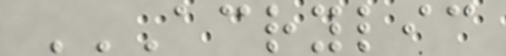ACRYLIC
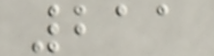211
